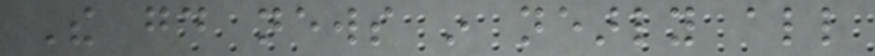The good news in nearly all
